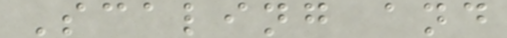Scaling and
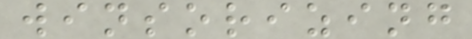winsorizing
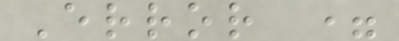Error =
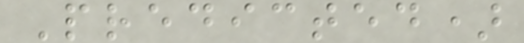Predicted)
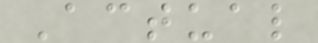Actual
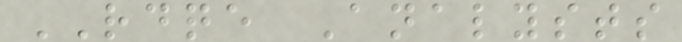RDQE Analysts
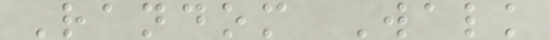Random Walk
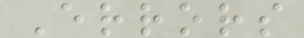Errors
